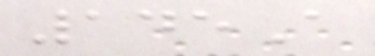145A
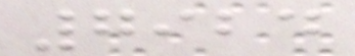7924
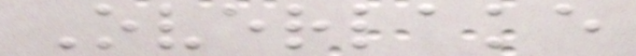Overlake
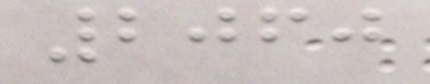2060
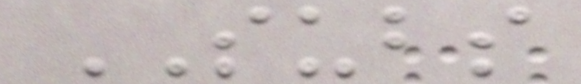SUBS
